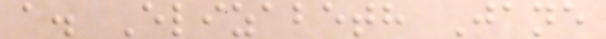a. Elizabeth Jane
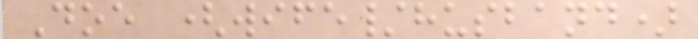Doe (wife/husband)
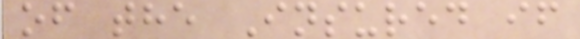of the Insured if
